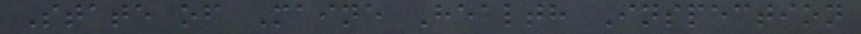State of Maine Health Inspection
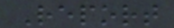Report
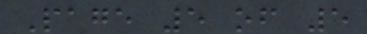Page 5 of 5
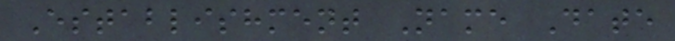Establishment Name Date
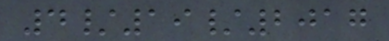4/19/2017
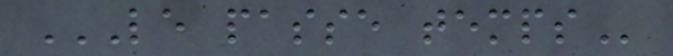LE PASSE TEMPS
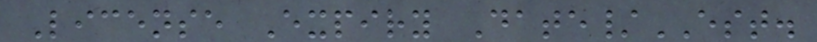License Expiry Date/EST.
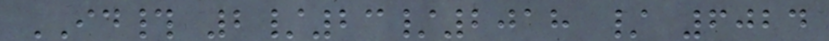ID# 2/23/2018 / 6024
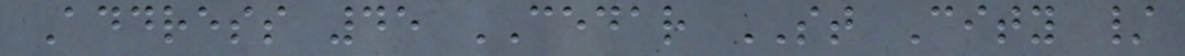Address 45 CEDAR ST City /
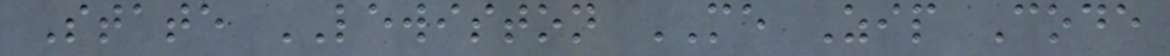State LEWISTON ME Zip Code
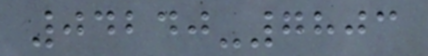04240-7803
